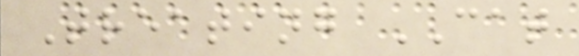Treating CAT
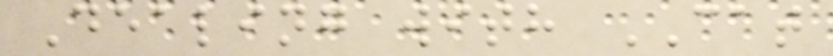Dealing with CAT
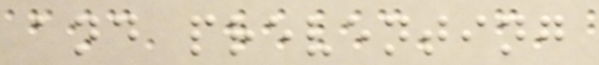and preventing
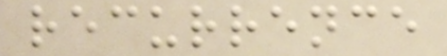recurrence
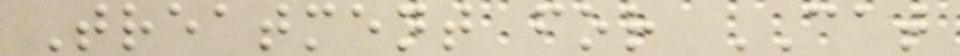Treatment for CAT
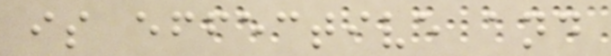is effective and
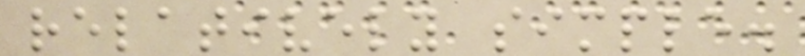relatively simple.
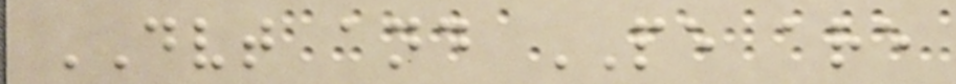DVT and PE are
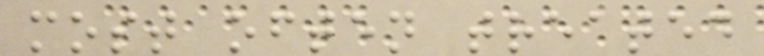most often treated
